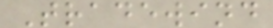Tradewind
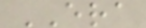ERA
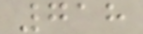718
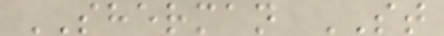SHERMAN ST
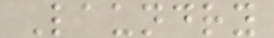Laundry
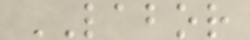LABOR
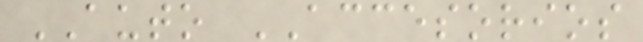AUTO ACCESORIOS
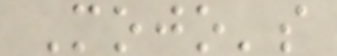Mojo's
